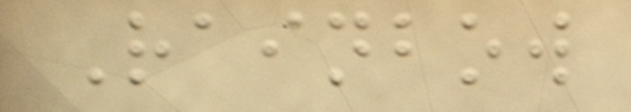Rainbow
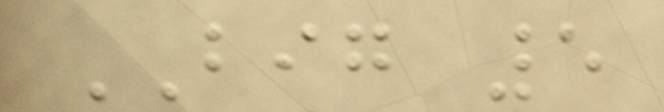BIG 5
